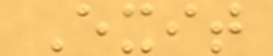Exit
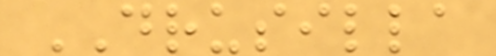DRUSILLA
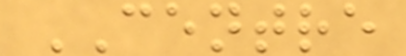CENTRE
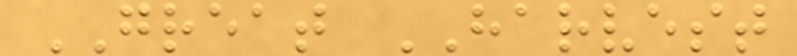GREAT HARVEST
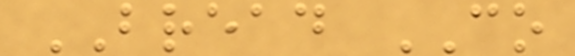BREAD CO
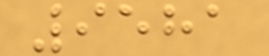9581
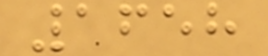1658
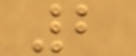2
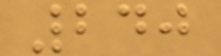240
